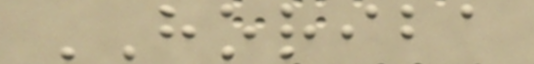HORIBA
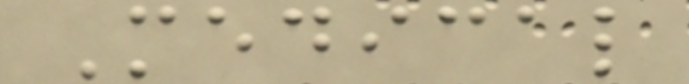Medical
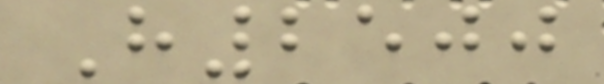H2500
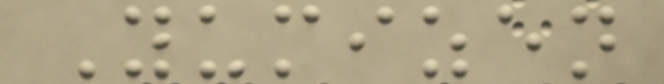Yumizen
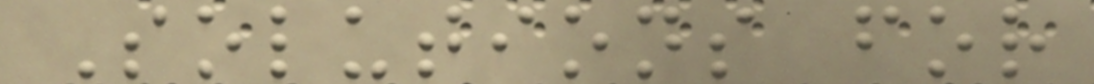Solutions for
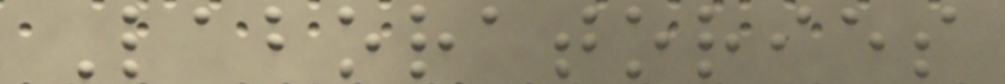Laboratories
